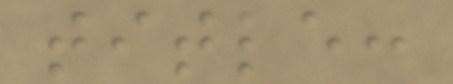title:
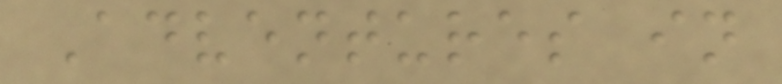Adventures in
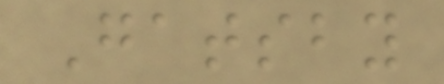Gatsby
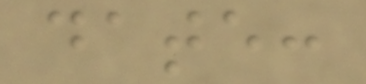date:
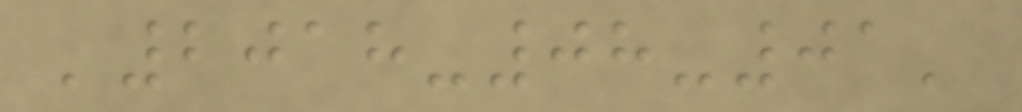'2018-08-01'
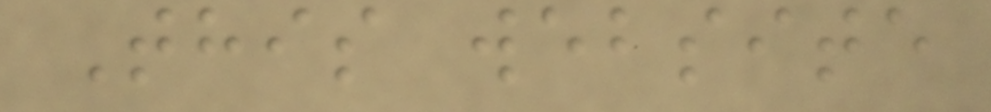This website
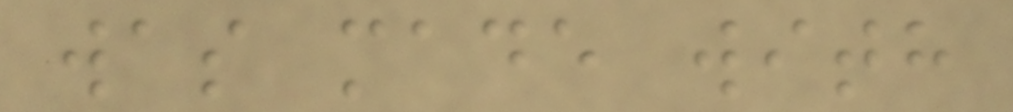was made with
